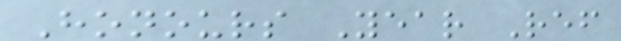Honours Year Ref
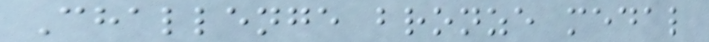Challenge bronze medal
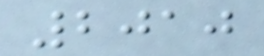2010
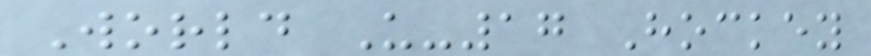World U-17 Hockey
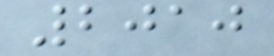2010
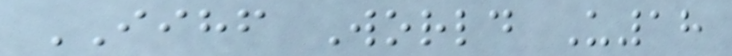IIHF World U18
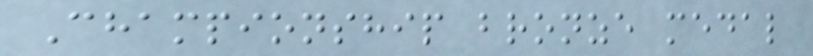Championship bronze medal
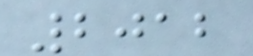2012
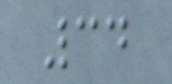34
